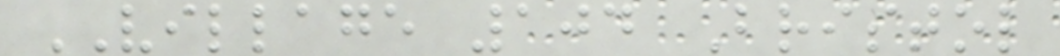VILLAGE 104 Bristol
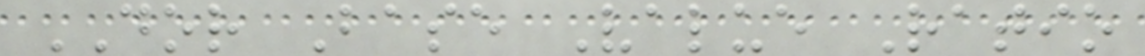DOR Base Value Ratio
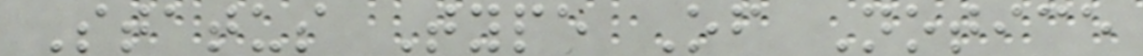Status Type Of Notice
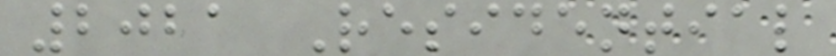2021 Residential
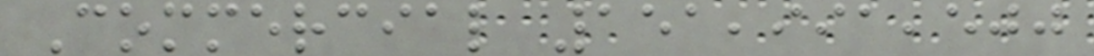Commercial 151,991,500
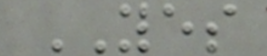YES
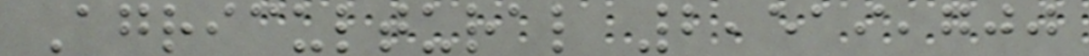Agricultural 2,519,700
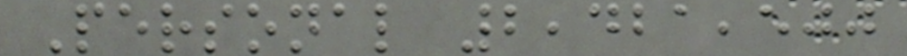Personal 2,421,500
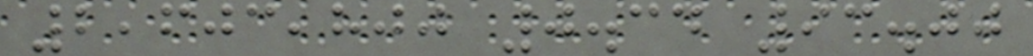2,603,800 0.34 93.00
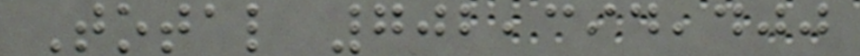Total 702,394,400
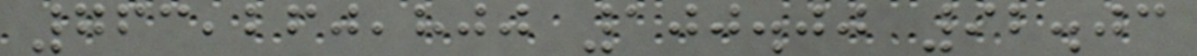763,260,800 100.00 92.03
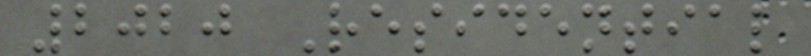2020 Residential
